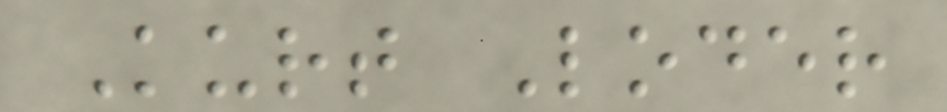Kurt Loder
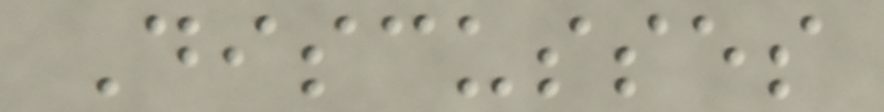Discusses
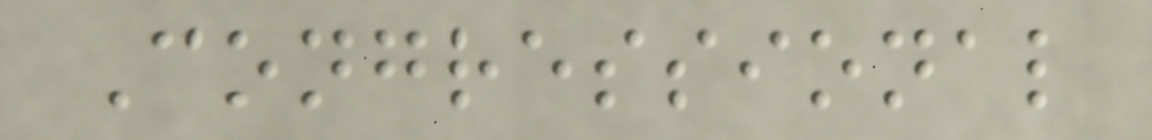Congressional
